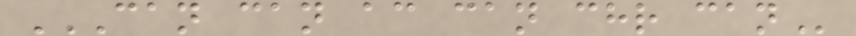CAN CAN AC CAN CHR CAN
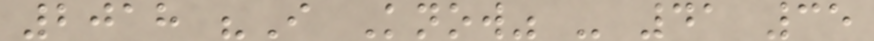2018 "I Know" - 41 35
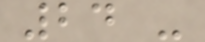24 -
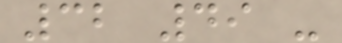32 49 -
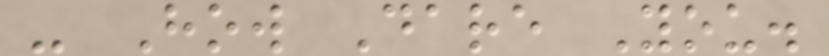- How Dare You.
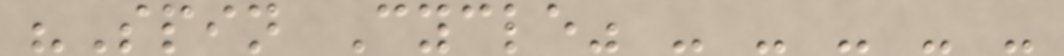"Spin Cycle" - - - - -
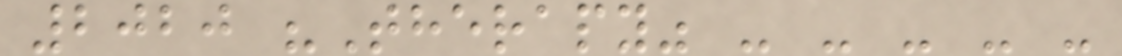2020 "Therapy" - - - - -
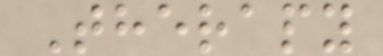Therapy
